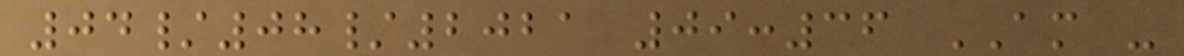04/08/2021 09:36 AM -
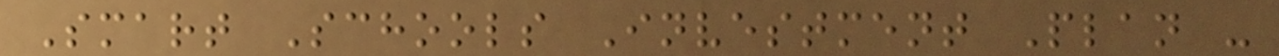Smart Schools Investment Plan -
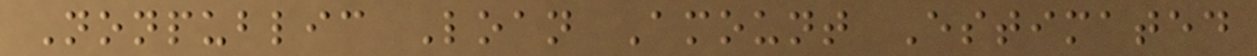Nonpublic Loan Amount Estimated
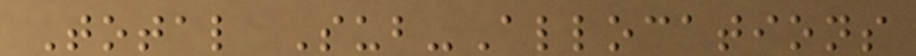Total Sub-Allocations
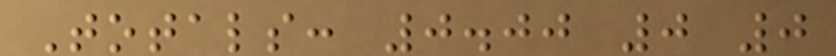Totals: 0.00 0 0
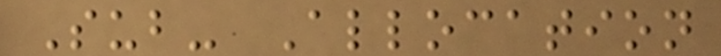Sub- Allocation
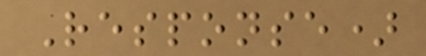Response)
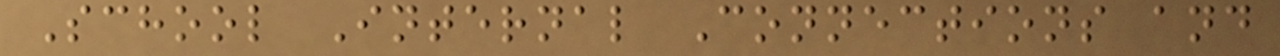School Internal Connections and
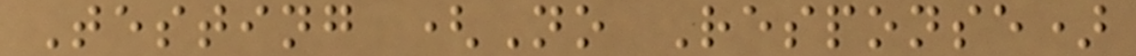Testing (No Response)
